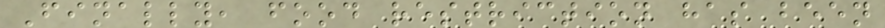Finally, food restriction has been
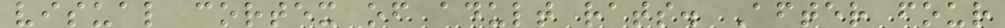visual cortex of adult rats. After four
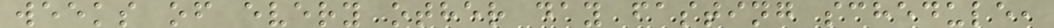weeks of every other day fasting schedule,
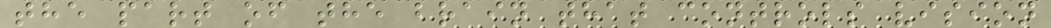the part of the brain that controls vision
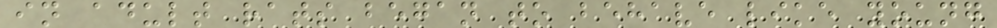in adult rats began to behave like young
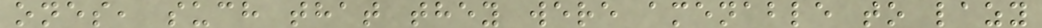ones, such that they were amenable to lazy
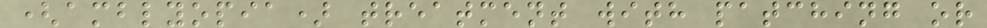(amblyopia) treatment with patching or
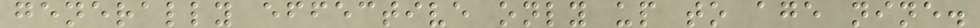generally effective only up to age nine.
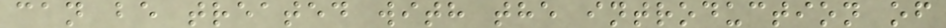can be treated with the introduction of
